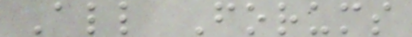All Forums
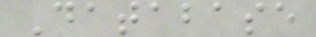Database
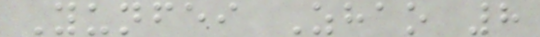Yunfei Zhao 8
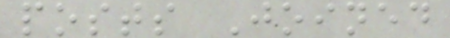posts Joined
